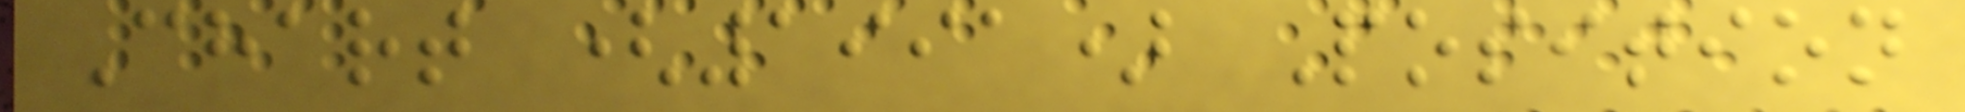Chart (1991) Position
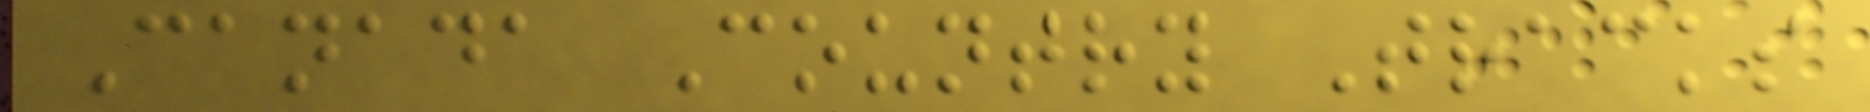Canada Country Tracks
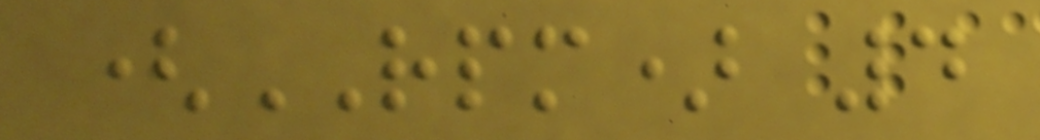(RPM) 4
